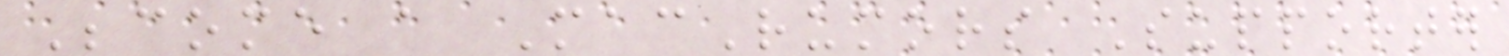Become a MacRumors Supporter
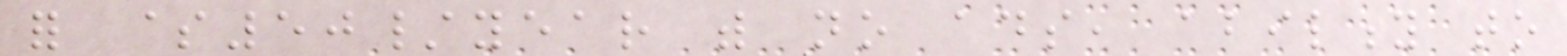for $50/year with no ads, ability to
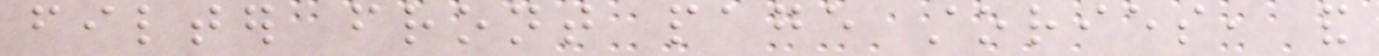filter front page stories, and
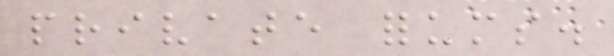private forums.
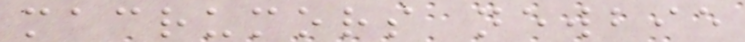macrumors newbie
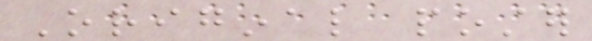Original poster
